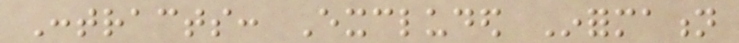Contracts: Excluded Information
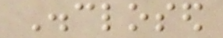Disclosed
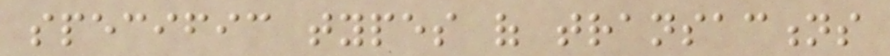specific types of transactions
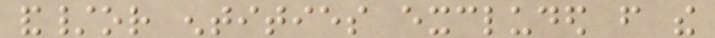and/or entities excluded from the
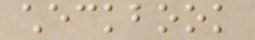checkbook
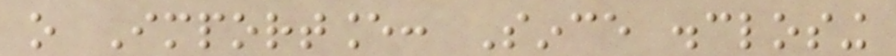o Importance: Since disclosing
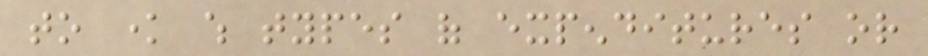to know which types of expenditures or
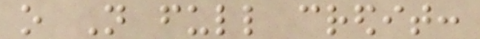o Not full credit:
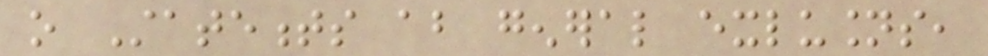o Statements about general exlusions,
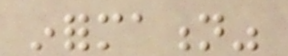information"
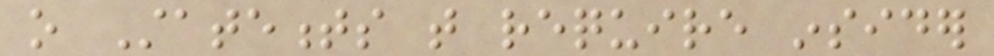o Statements that require insider
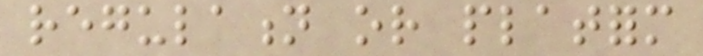regulation or platform
